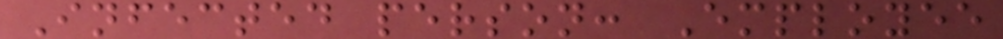Infected person: Employee
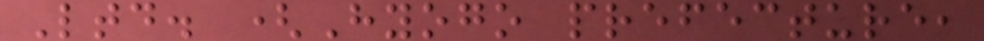Ltd. (Hyogo prefecture,
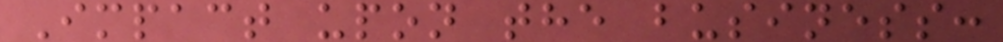Impact upon the business:
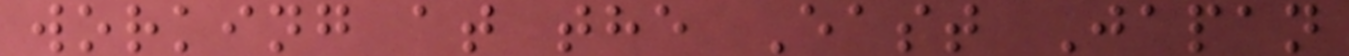working at the East Japan
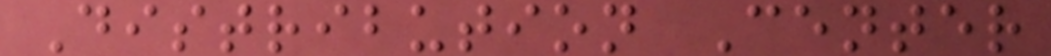Distribution Center
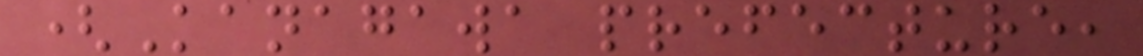(Kanagawa prefecture,
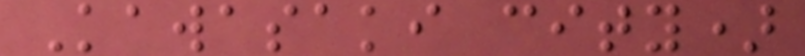Kawasaki city)
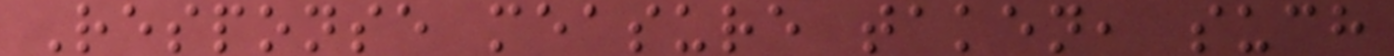Response measure taken, such
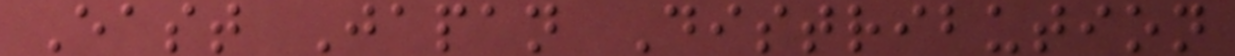East Japan Distribution
